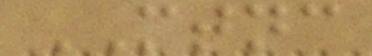MTNC
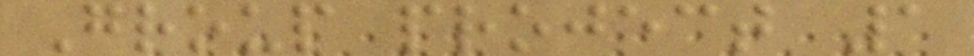Group project 1
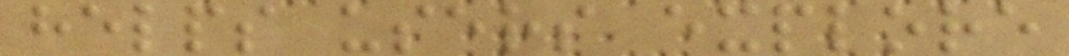helps users explore
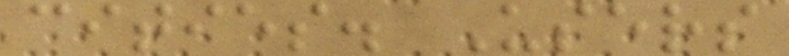cities. Users
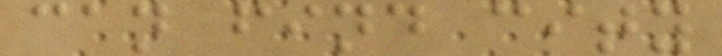can find city
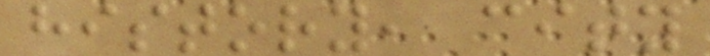history, city
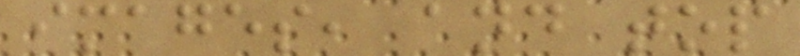images, and top
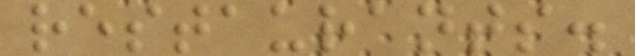restaurants.
